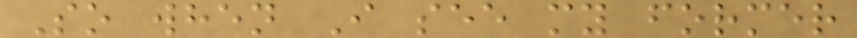So when I see my former
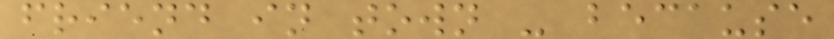friend in town - because
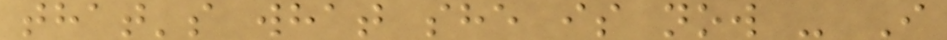that's what she is now - I
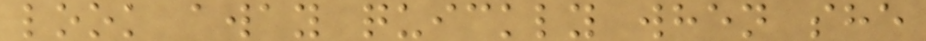look away quickly when she
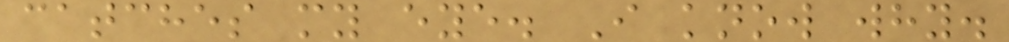catches my eye. I know why.
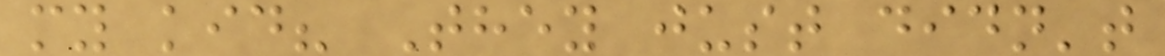my kid? They just didn't
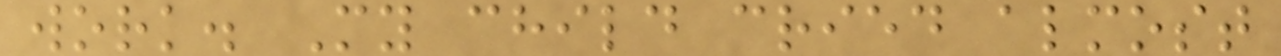work. My child cried almost
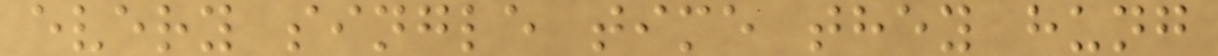every single time they hung
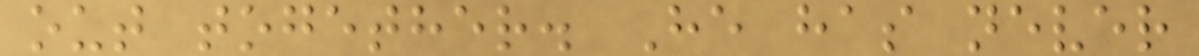out together. He has never
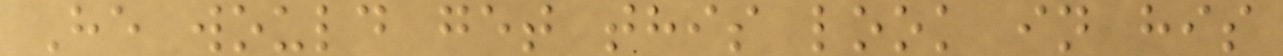He would get this look in his
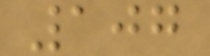107
